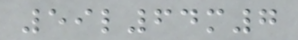59l64m7
